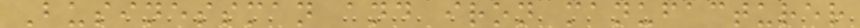Businessman and iron manufacturer
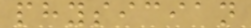physician
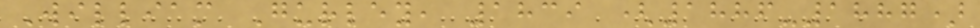William Gurley, 1839 (1886-1887)
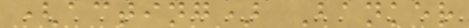(acting) Banker
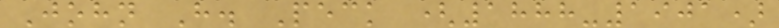John H. Peck (1888-1901)
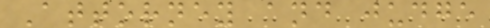Attorney and judge
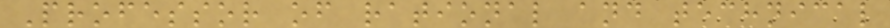Professor of rational and technical
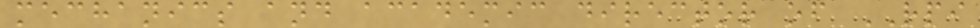mechanics and academic director of RPI
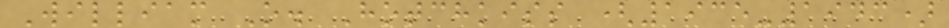William O. Hotchkiss (1935-1943)
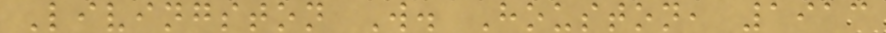Livingston W. Houston, 1913
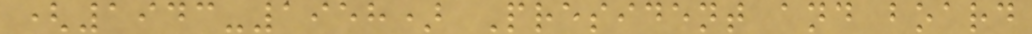(1943-1958) President and board
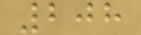208
